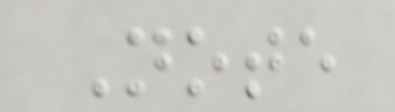Note
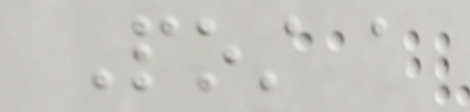Post a
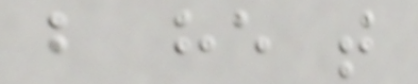but he that
